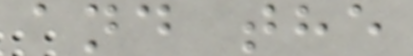and the
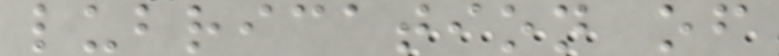lubrication of
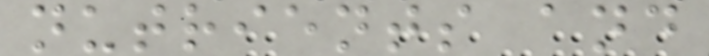nutrients and
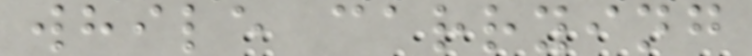while carrying
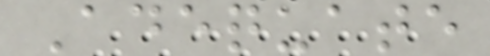Adequate
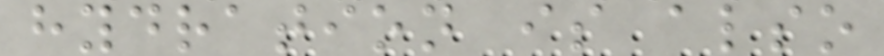hydration is also
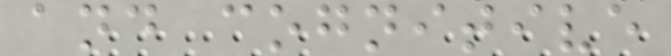and cognitive
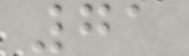71
